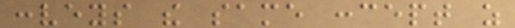conveys the same concept as
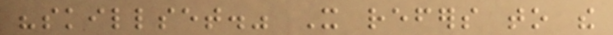"skillset." It refers to the
